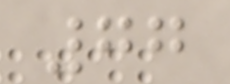77
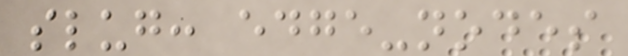slug: edge-nodes
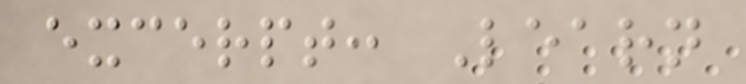excerpt: Learn
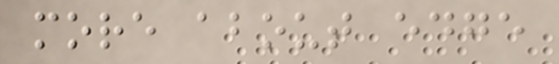more about edge
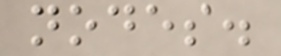nodes.
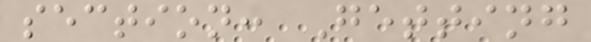section: Getting
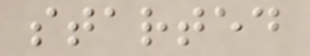started
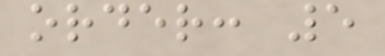order: 5
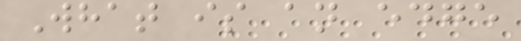What is an edge
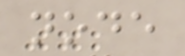node
